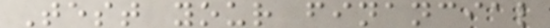Test your financial
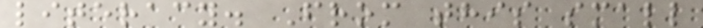literacy. From this small
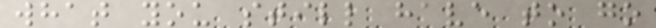what you still have to go
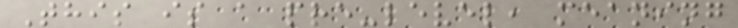This is a pre-level, meaning
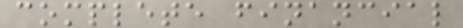complete financial
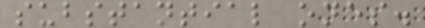substantial ones.
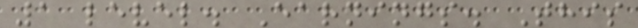1 level. Earnings. This
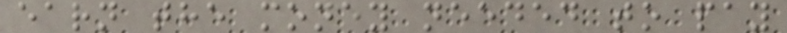earn the money needed to pay
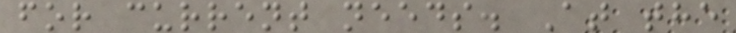for current needs. At the
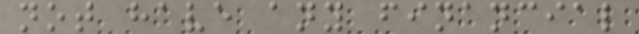not have any financial
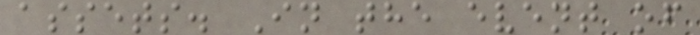assets. In the event of
